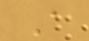A
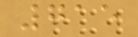715
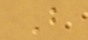B
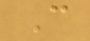C
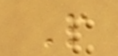P
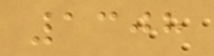1308
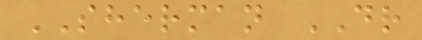SHERMAN DR
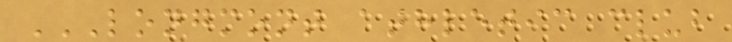LONGMONT ATHLETIC CLUB
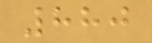880
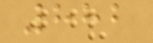882
